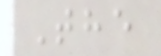The
